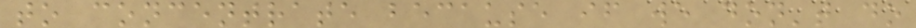to concentrate because if we don't do
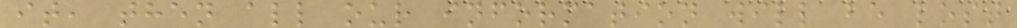it, then all our information will be lost
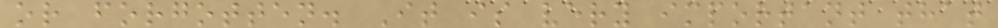or forgotten. It is very important that
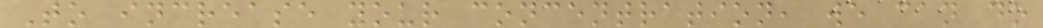To increase your concentration, we can do
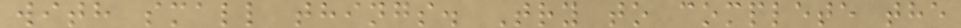with small things. Try to complete the
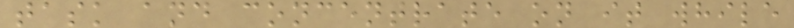task and concentrate on it while
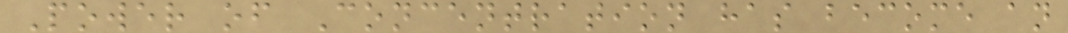Power of Concentration has become an
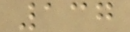137
